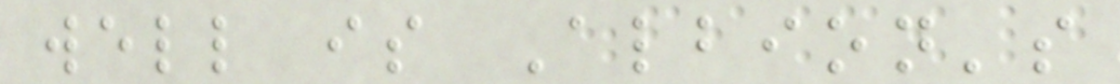well is Albion's
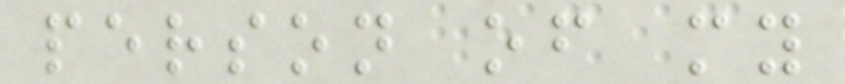person of my
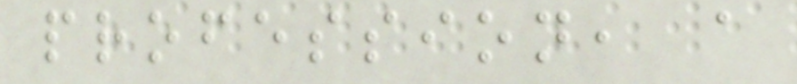profession, a
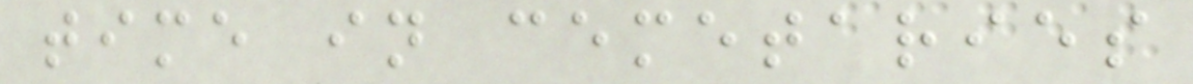time in cemetaries
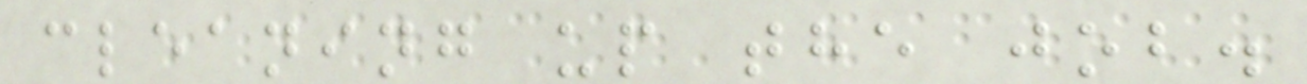cleaning up the job.
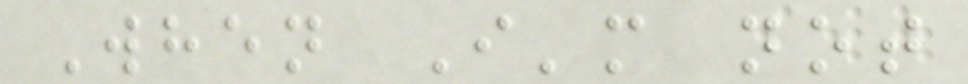When I'm not
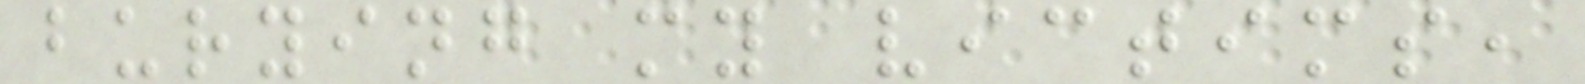burying my victims,
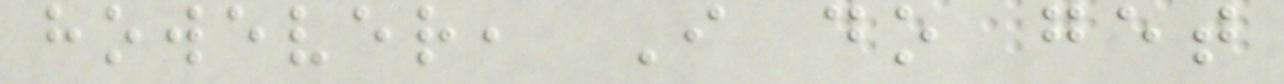however, I do get
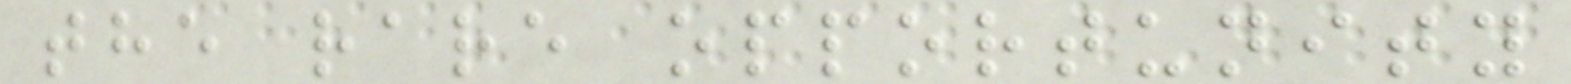the rare opportunity
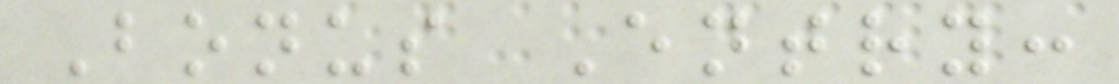Bonus Entry:
